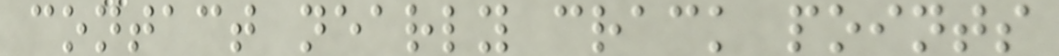contact nearly crack points
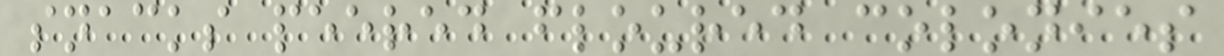snacks peered floured colonies
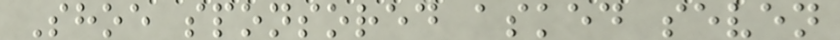Shoe sponsored asked seven
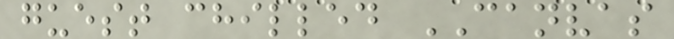guest chilled CANVAS
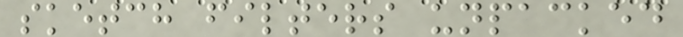sketch filters unpacked
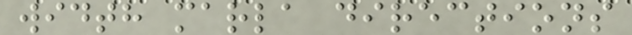width marla directions
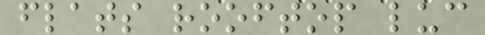flats rooftop luc
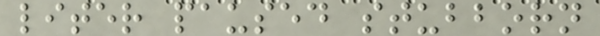liter paused stubborn
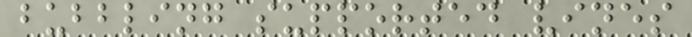bubbling supported vines
